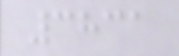3831
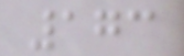173
